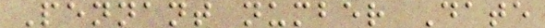Pennant number Date
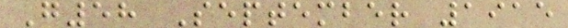G58 September 1915
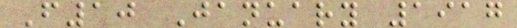F10 January 1917
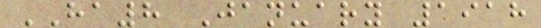HA8 January 1918
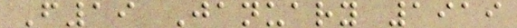F19 January 1919
